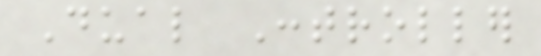Dual Controller
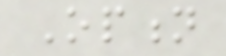Option
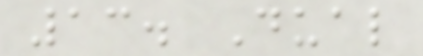13. Dual
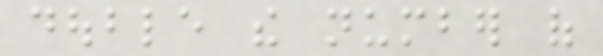double the number of
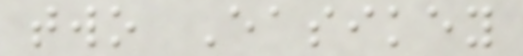two Easikey
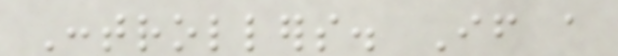Controllers. If a
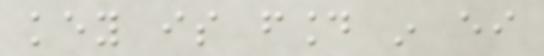key is found in either
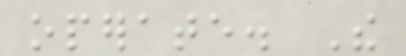operate. The
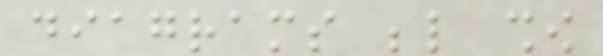diagrams below show
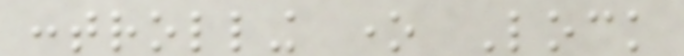controlling one Lock
